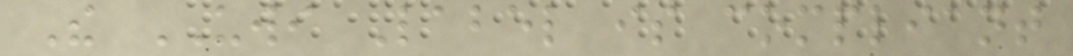The UWI Label is compliant
